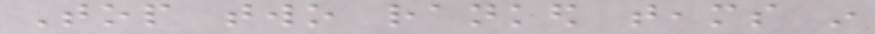Top two ranked teams in
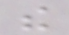the
